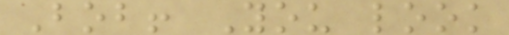Bob! You look
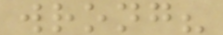wrong?
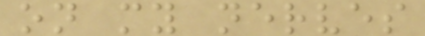on my nerves
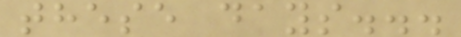these days...
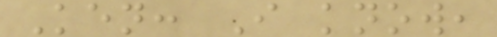Ken: I know,
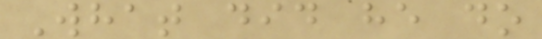What did he do
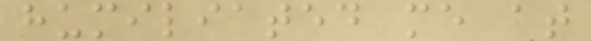humiliated me at
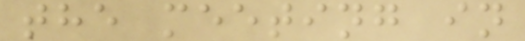the meeting in
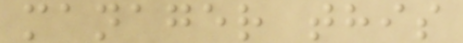manager this
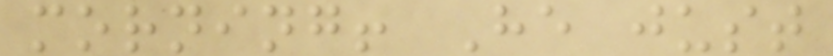morning! He just
